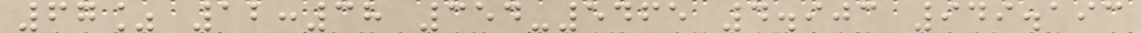67% 12:38 354-5465 4.903 949.193
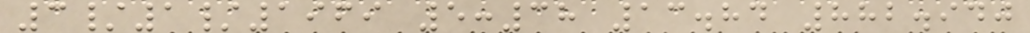3/1/1969 5:38 13.84 882.940
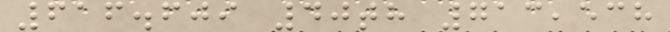616.609 40th 713,538
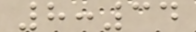8:34
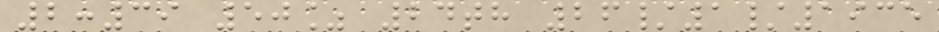2:39 50% 24th 26/1/1935
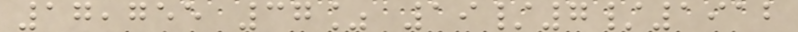17,755 37% 19/7/1912
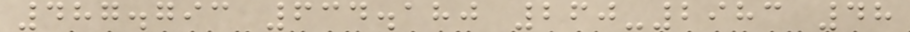487.793 634.180 260-2983 48
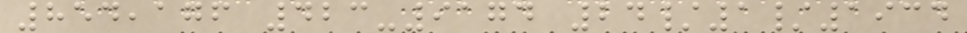854,176 423-9174 24/1/1934
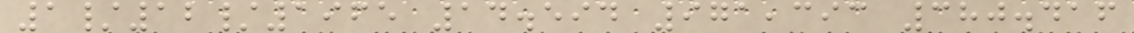1/12/1965 14.594 971,393 380.416
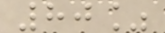80%
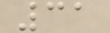31
